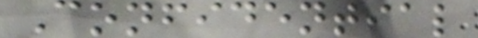Confidential
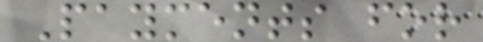Payments for
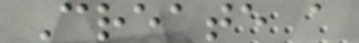Create a
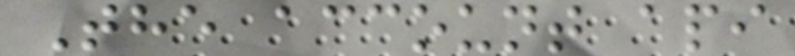The account api
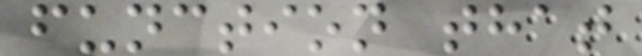function that
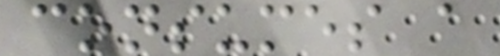consumes a
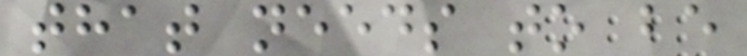that needs to be
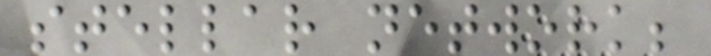stellar network;
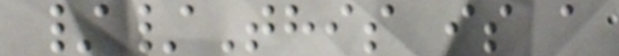//This is a
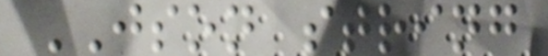JSON string
